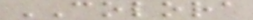COLORA
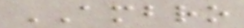AMBRO
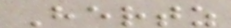Hertz
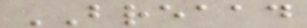BREAAD
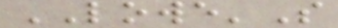LOWE'S
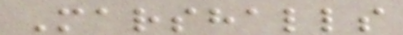Marshalls
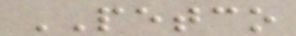PETCO
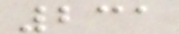231
